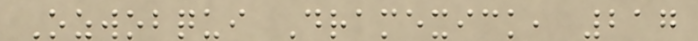Ozwobqui Dramexick, 217
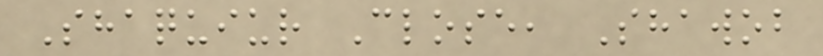Shaquiur Close, Shawob
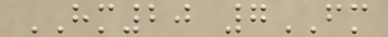HM20 7FM
